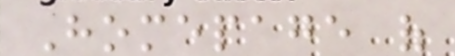Homepage of
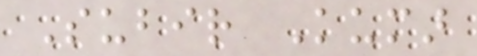Subir Kumar
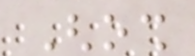Ghosh
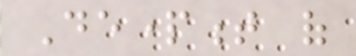Department of
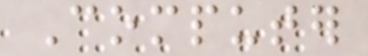Computer
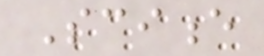Science
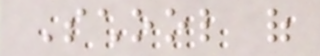School of
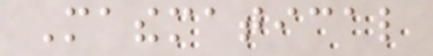Mathematical
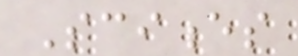Sciences
